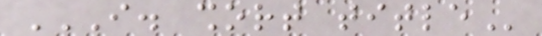I. SHORT TITLE
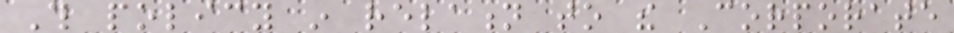This policy in relation to the Corporate
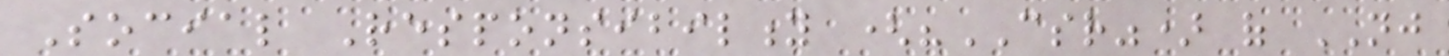Social Responsibility ("CSR") of NJ
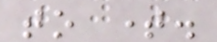to time.
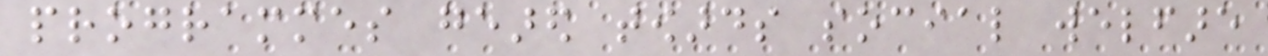programmes geared towards social welfare
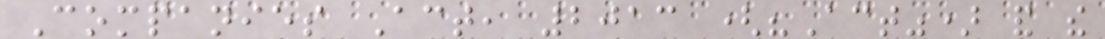Companies Act, 2013 ("Act") and the
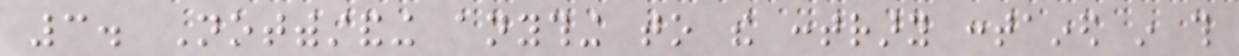3. Notwithstanding anything to the contrary contained in this
